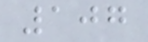107
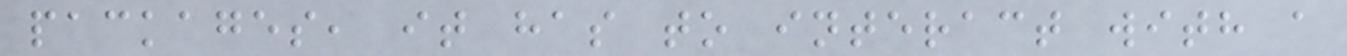packages, it has to interact with a
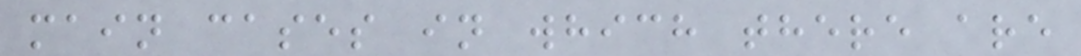main cases in which there are
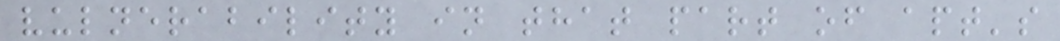vulnerability in that part of apt's
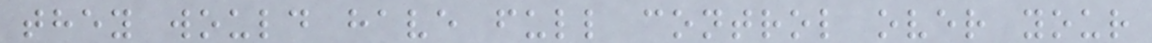they would have full control over your
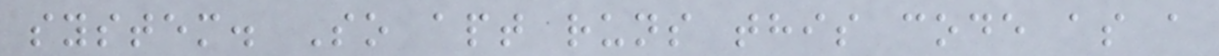system. So apt runs this code as a
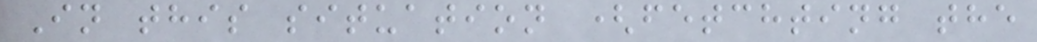In this situation (fetchting the
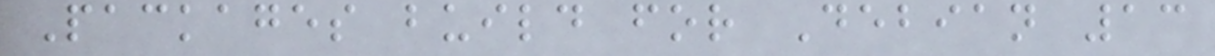Packages build for Debian 13
